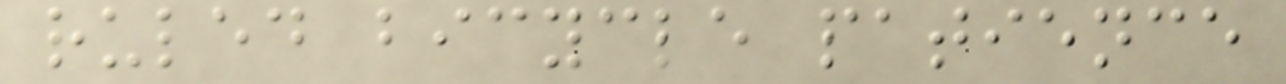ruled bicycle patience
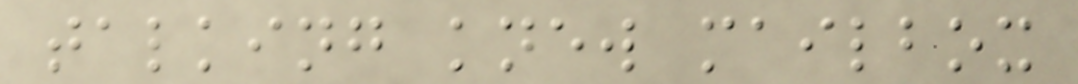talking knew mailbox
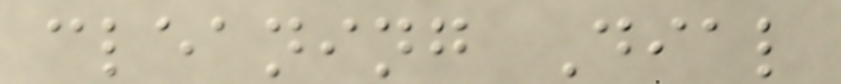cleaning Dial
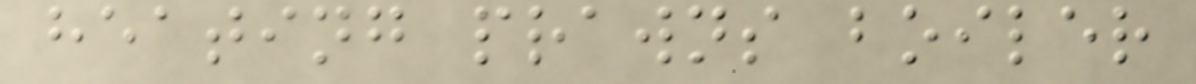heating prawns boiler
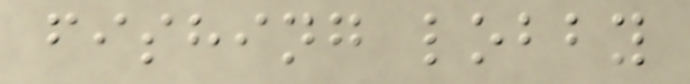fishing lobby
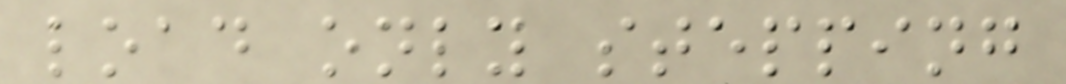load only stepping
